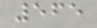565
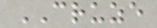CRUZE
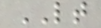LT
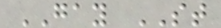GAY ST
